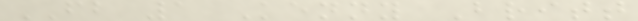FB 1 Kenny Britt
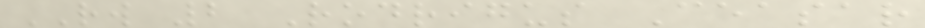RW 2 Rodrigus Ceasar
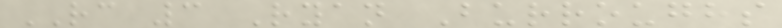RC 3 Ryan Burroughs
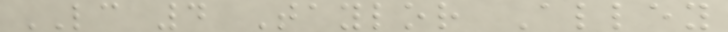LC 4 Taylor Alley
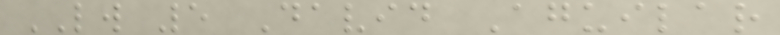LW 5 David Aguilar
